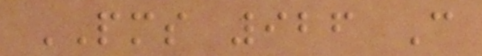PMS 926 C
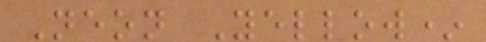Neon Yellow*
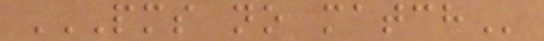PMS NO MATCH
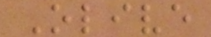Olive
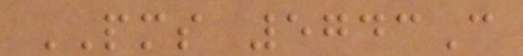PMS 5743C
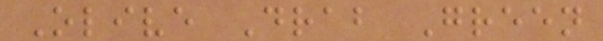Olive Drab Green
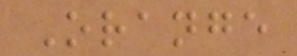Orange
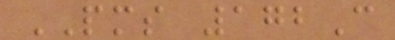PMS 172C
